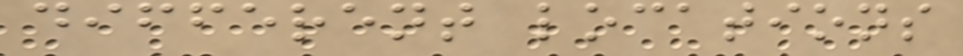different locations
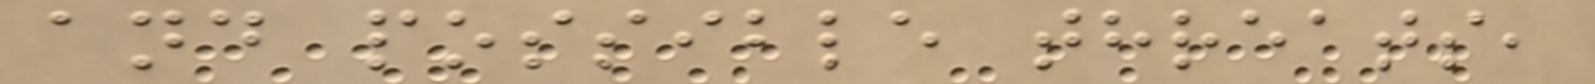and possible threats,
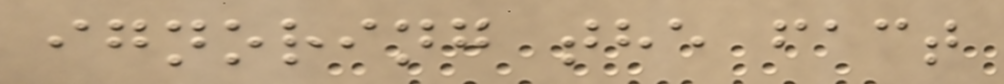ignoring the fact
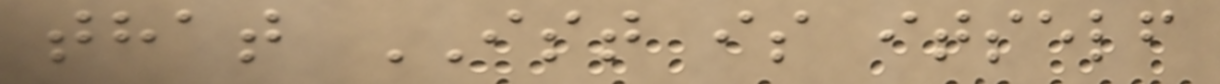that IST is itself
